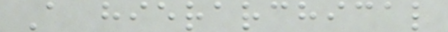A hierarchical
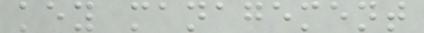key management
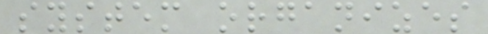system organizes
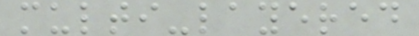multi-layered
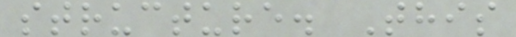structure. This
